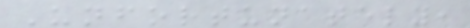Unfortunately,
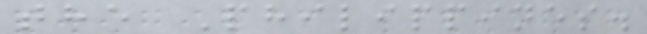the Philippines.
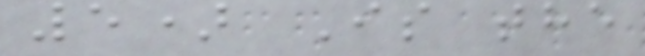5) Is the
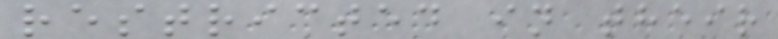restricted in their
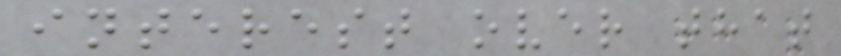interest over that
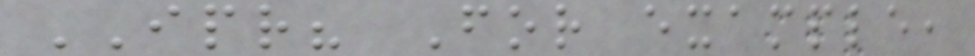IPR? For example,
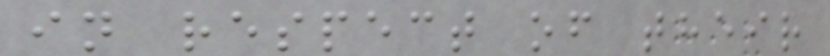in respect of their
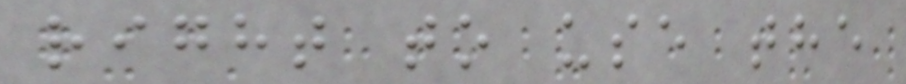right to use the
